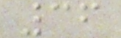36
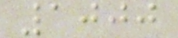1000
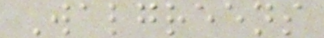Walgreens
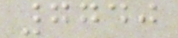7740
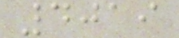4019
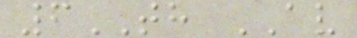6TH AV
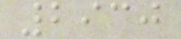2930
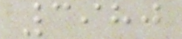3980
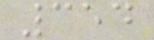354
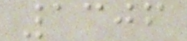1306
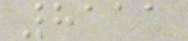8111
